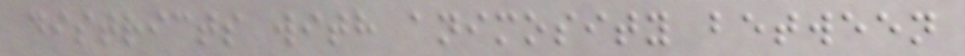districts with animosity between
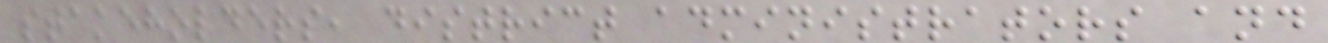stakeholders, district administrators and
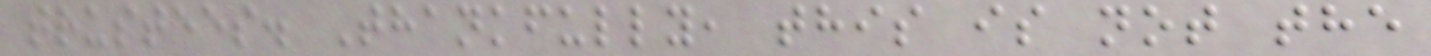trustees. Thankfully, this is not the
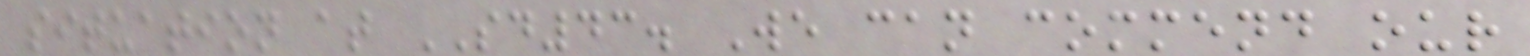situation at SD43. We can commend our
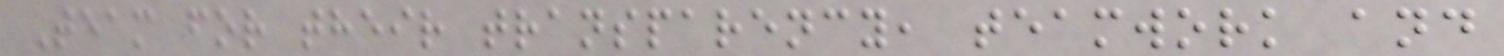Team for their transparency, teamwork and
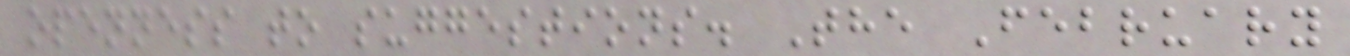openness to suggestions. The February
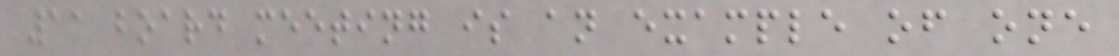11 board meeting is an example of one
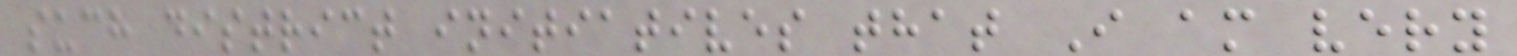such district initiatives that I am very
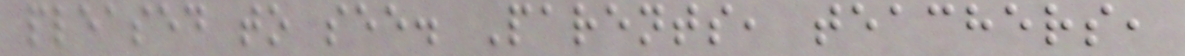pleased to see. Parents, teachers,
